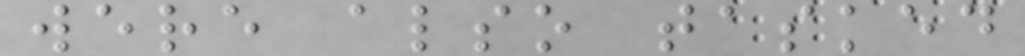were also tasked
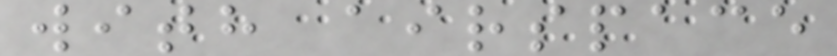with airspace
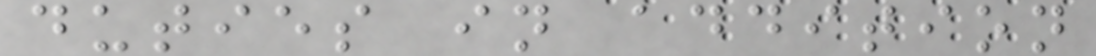duties in addition
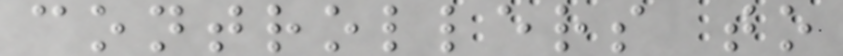controllers to
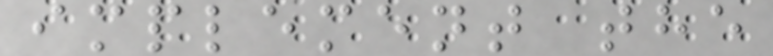implement the
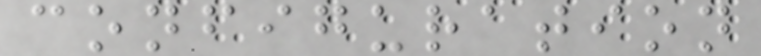configuration
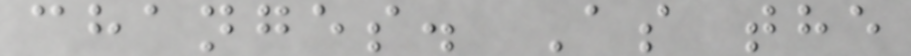changes. As the
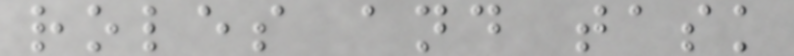roles and task
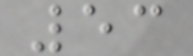53
